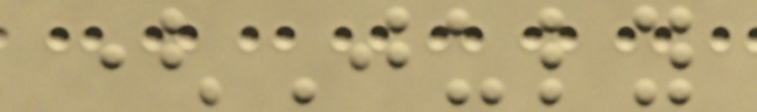(July
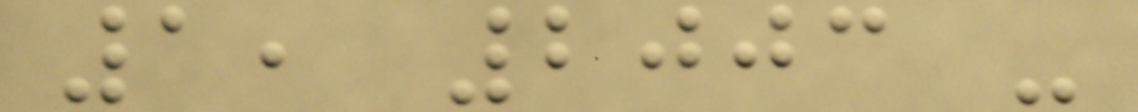1, 2003 -
